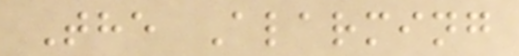The Alarming
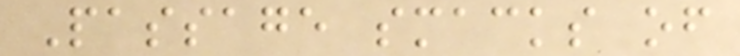Passage smacks of
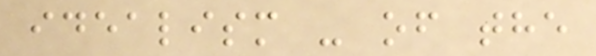idealism - of the
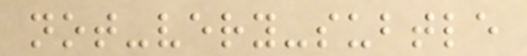not-very-subtle
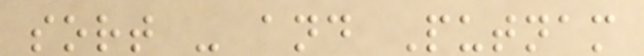sort - and Putnam
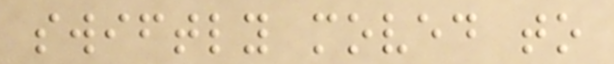swiftly moved to
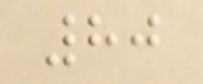80
